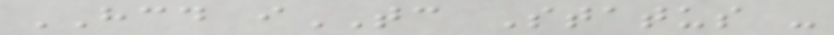HCD iTC Status -
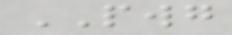PWG
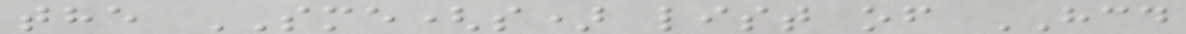the SME(s) list of HCD
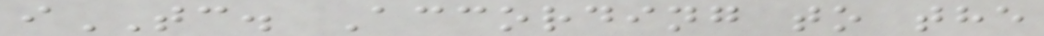iTC. According to the
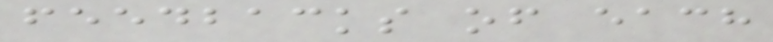feedbacks of each
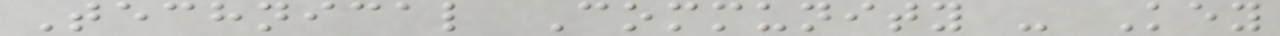Technical Community - Key
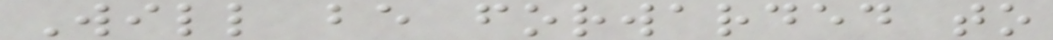Will be forwarded to
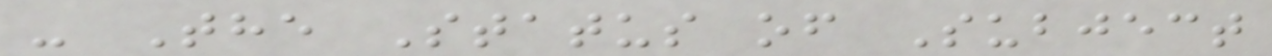- The Status of Subject
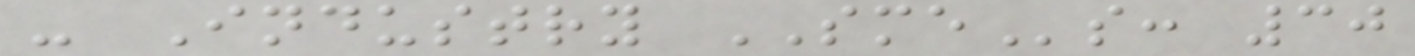- Industry SMEs: 30
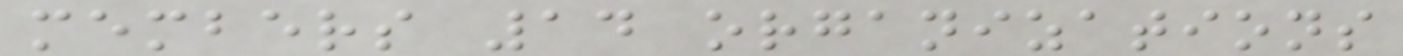members 14 organizations
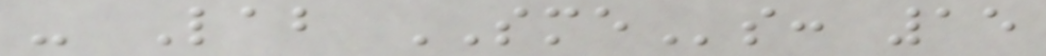- Lab SMEs: 15
